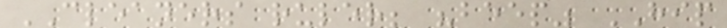CLEANERS ruler; "beep" HIP
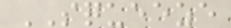SQUEEZE
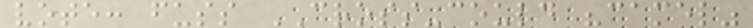vote: fuss CROSS-could "camel"
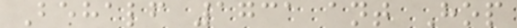Behalf 1731 ant Hop
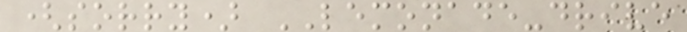(sorry) LEMONADE-drive
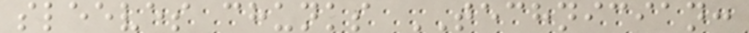sleeves chunks TECHNICIAN:
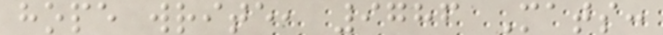hope write, 9786 Mats:
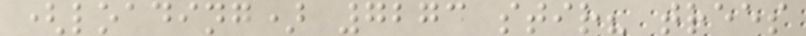(loading) 7273 stir? trees
